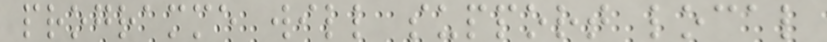programme will support local
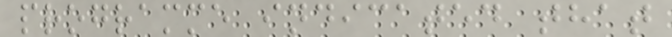programme indicated that
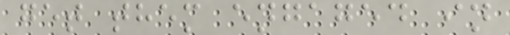get them engaged in
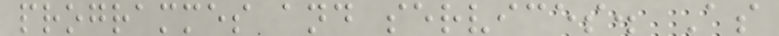programmes and services. As
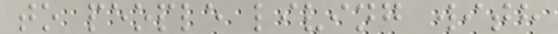to people living with
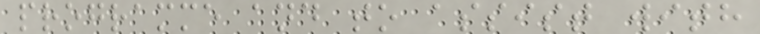programme and to assist with
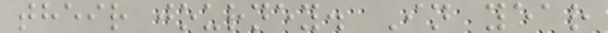their journey. In year
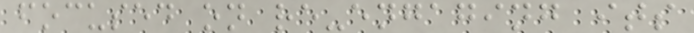focused on re-engaging its
